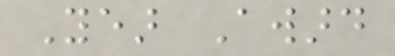Year Award
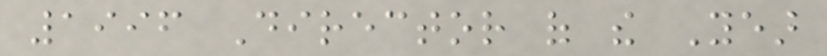1996 Director of the Year
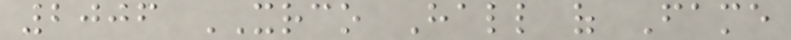2006 XRCO Hall of Fame
